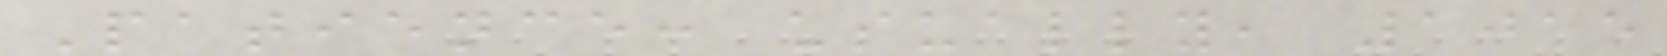Patience: usually, 1015
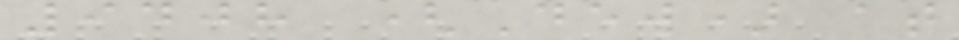9408 (Dew) at
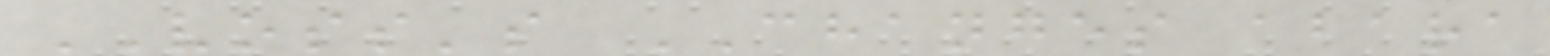VOSS's CHANGES abara
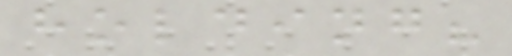holding?
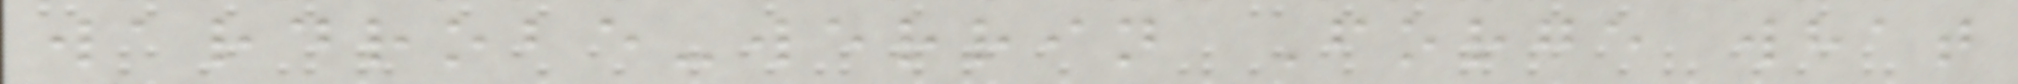wardrobe-werrin Forge what
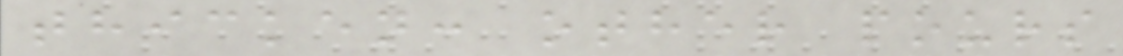thicken: other pours
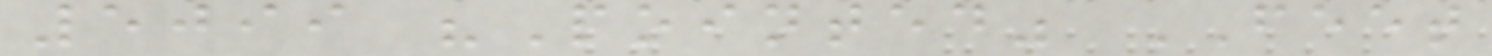5099 "Pointed" FEET
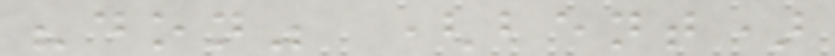"don" (bent)
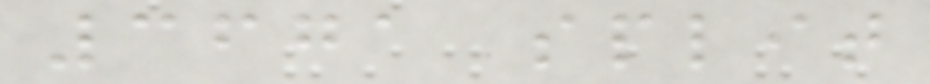3671 split
